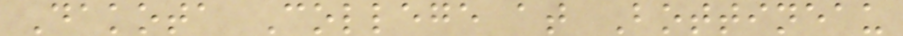Dakota College at Bottineau
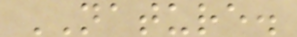NATURE.
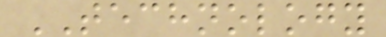TECHNOLOGY
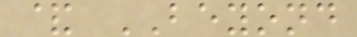& BEYOND
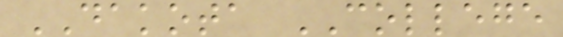DAKOTA COLLEGE
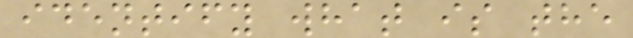identify what is the
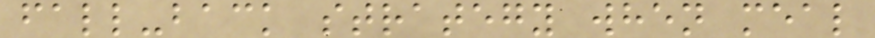fall-back strategy when meal
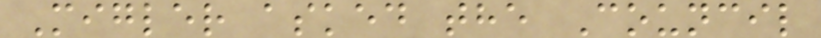Migler asked the Council
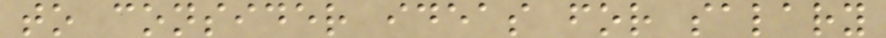to consider ideas for salary
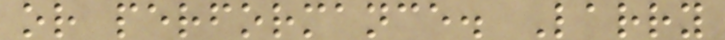or performance. Larry
